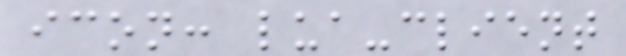icon: lua-client
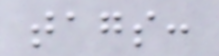tags:
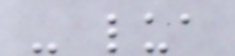- lua
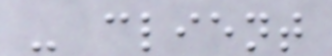- client
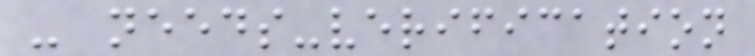- needs-verification
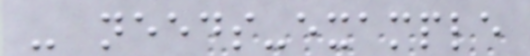- needs-example
